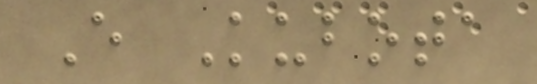E Kubota
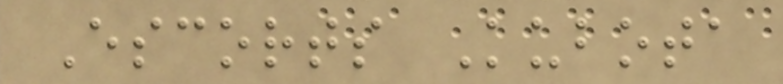Escorts Kubota
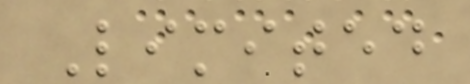Limited
